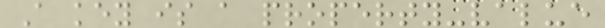A key is a property-value
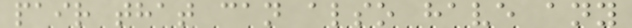pair that can also have any
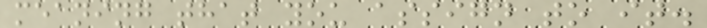meaning that you assign to it.
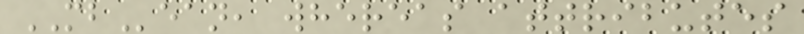MBean, whereas attributes
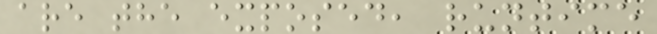are the exposed, runtime
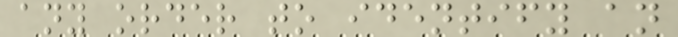any order to identify an
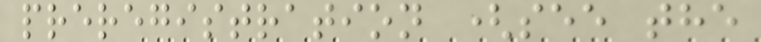preregistration (see the
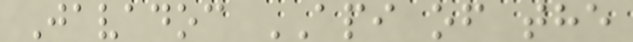Javadoc API of the
